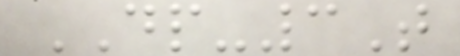DP-3T
